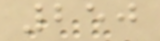250
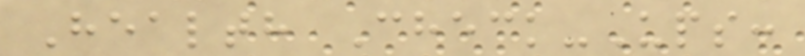Health Check-Ups:
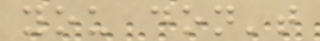you don't
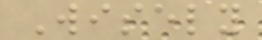Wisely
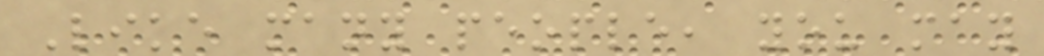Like many people, you may
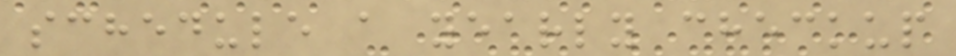schedule a yearly checkup
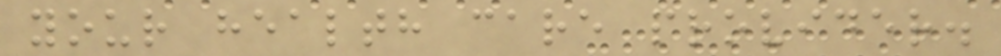your health care provider.
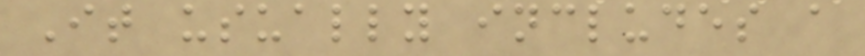It usually includes a
